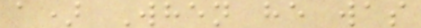a) When he was
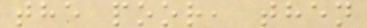the poor, then
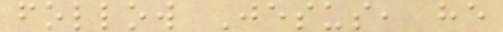follow Jesus, he
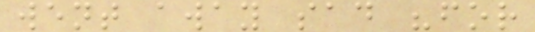went away sad "for
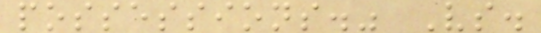possessions." Vs.
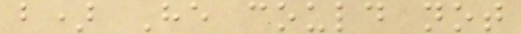b) He could not
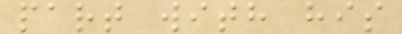part with his
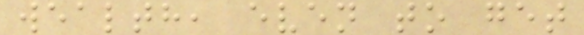wealth, even to get
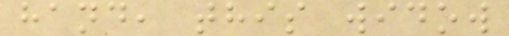hand, this widow
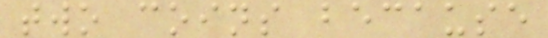two coins because
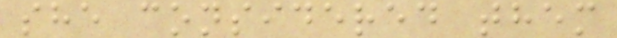she considered them
